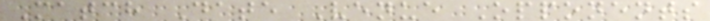Match Date Venue Opponents
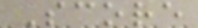Score
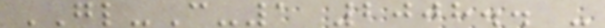GL-C-1 2008.. -
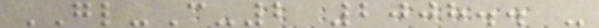GL-C-2 2008.. -
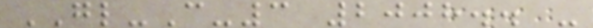GL-C-3 2008.. -
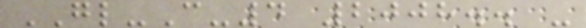GL-C-4 2008.. -
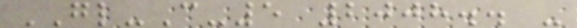GL-C-5 2008.. -
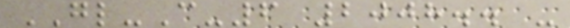GL-C-6 2008.. -
